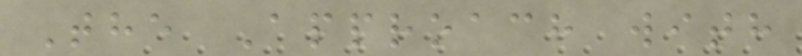The Approach with
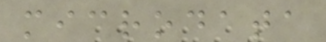microdata
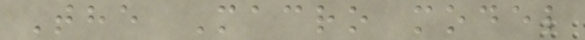The Macro model
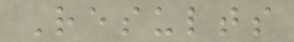Results
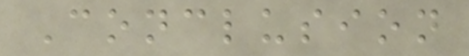Conclusion
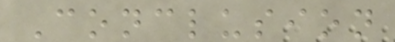Conclusion
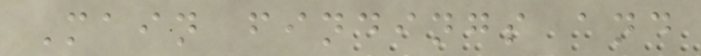Main findings and
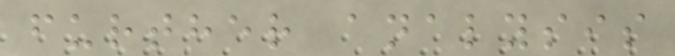further analysis
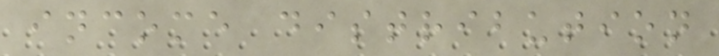income distribution
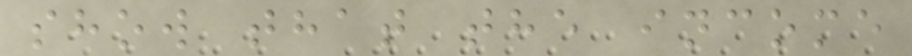show that the income
